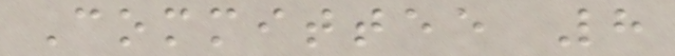Committee 8
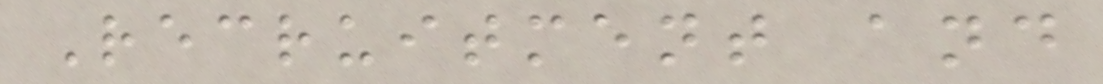Recruitment and
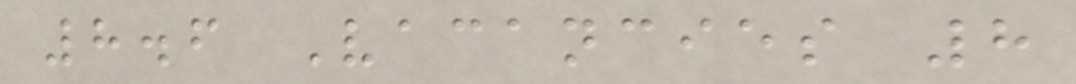8.6 Vacancies 8
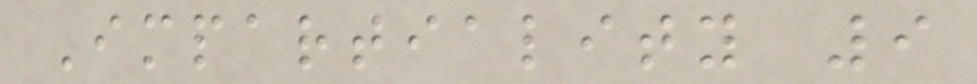Impartiality 9
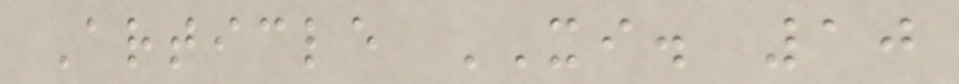Article XI. 10
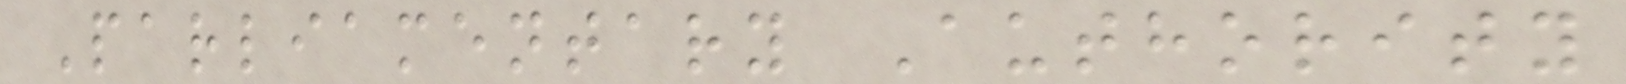Parliamentary Authority
